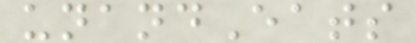unandEats
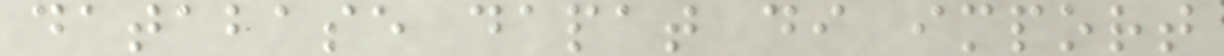database dapat di import
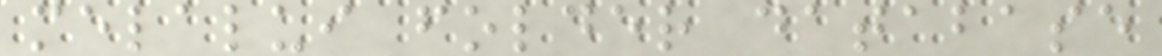melalui folder database
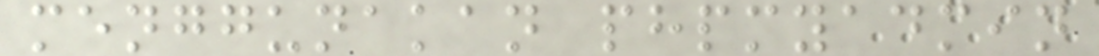menggunakan phpmyadmin
